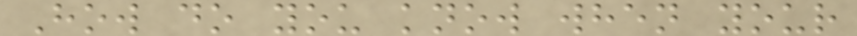How do you know when your
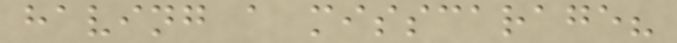having a misscarage?
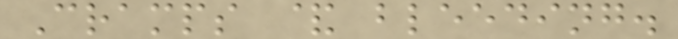Cramps & bleeding.
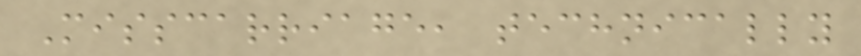Misscarriage, technically
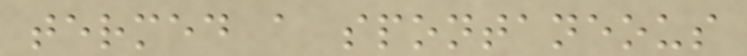termed a spontaneous
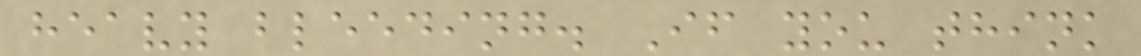heavy bleeding. If you think
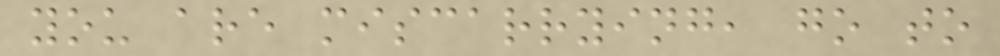you are miscarrying, go to
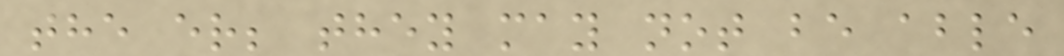the er; they may not be able
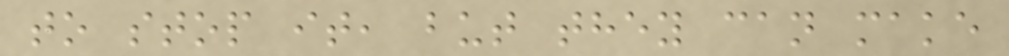to stop it, but they can make
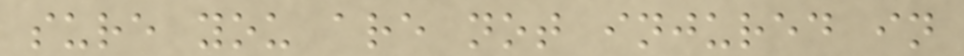sure you are not injured in
